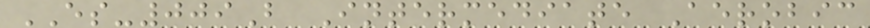ES-009B Intermediate Aerobic
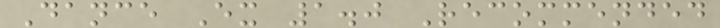Dance Ex 1.0 Recommended
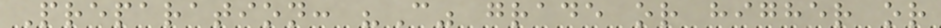Preparation: "C" grade or higher or
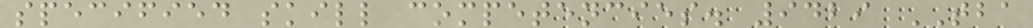specified skill competencies. 9429 TBA
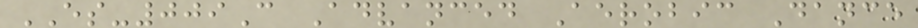ES-009C Advanced Aerobic Dance
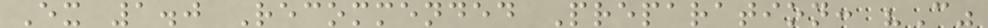Ex 1.0 Recommended Preparation: "C"
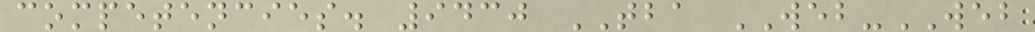competencies. 9430 TBA WEB-WEB
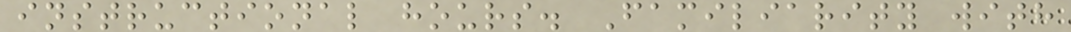instructional hours. Familiarity with
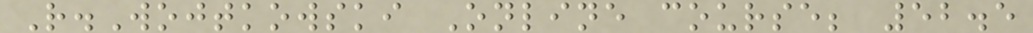R.Wojtkowski Online course; 52.5
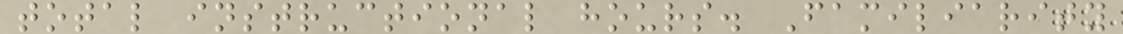total instructional hours. Familiarity
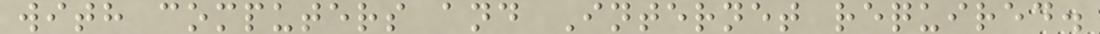with computers and Internet required.
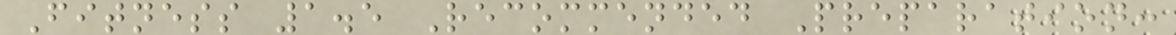Fitness 1.5 Recommended Preparation:
